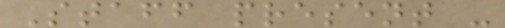Staff present -
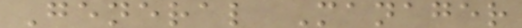General Manager
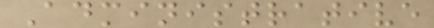Administrative
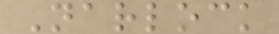Narlock
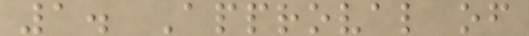1. Approval of
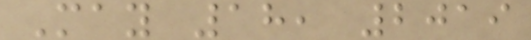May 18, 2019
